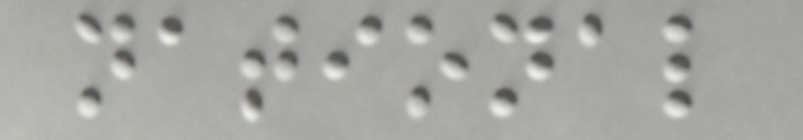national
